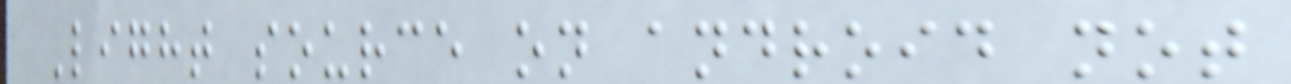Light source on android not
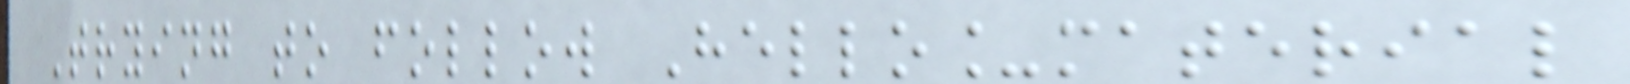Trying to follow Hello_material
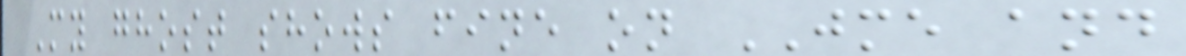My ghost shows fine on JME and
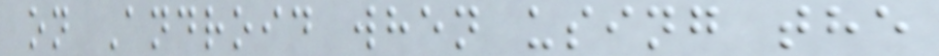on Android when using the
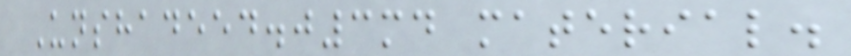Unshadeed.j3md material.
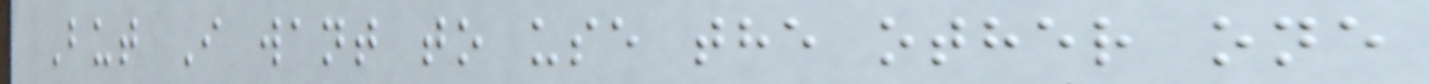But I want to use the other one
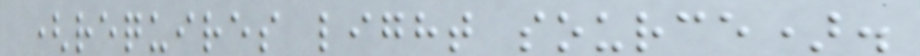(requires light source).
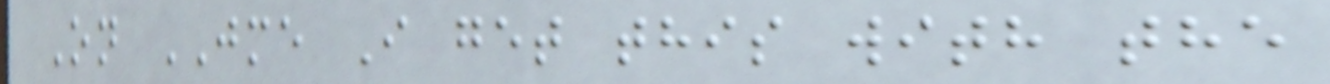On JME I get this with the
